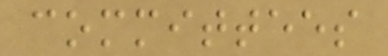committees
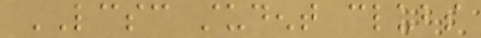LCSC student clubs
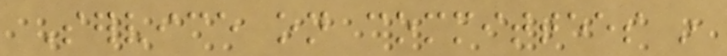Service on committees in
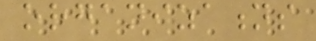organizations
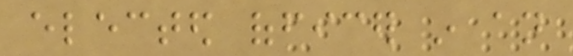elected officer in an
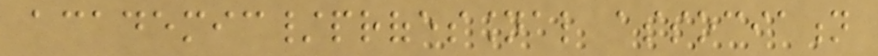academic/professional association
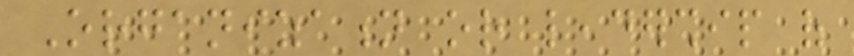Organization or leadership of
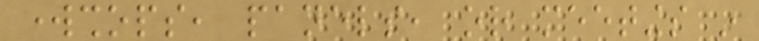workshops, panels, or meetings in
